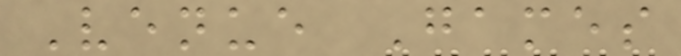Venue Games
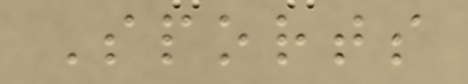Sports
